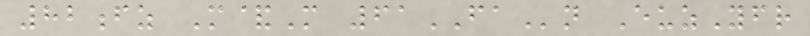82fz M&M 61FAn EuzYfr
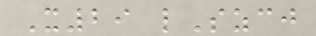X29 lSzcj
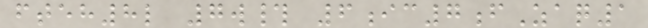fteh8l 7w# 6ic7fZaq1
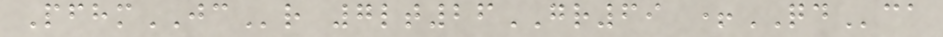PfhmJCr 7lt26GR69 +QDca
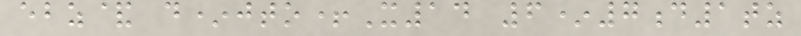ebz& d*jto+X14 6*7d1tz
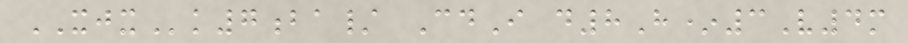XJXk7ba/ CdI d8H*3V4m
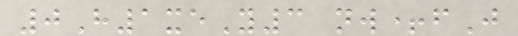0H1xeY3 nw+fJ
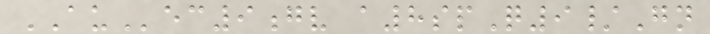AUec9gv a8spQ9/Gn
